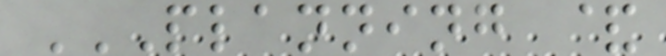PLANNING &
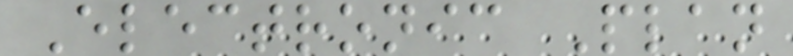Electronic Plan
